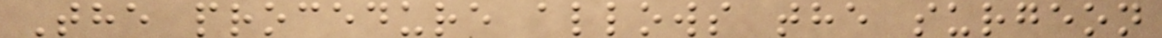The procedure allows the surgeon
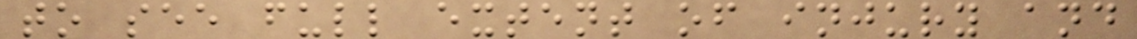to see full extent of injury and
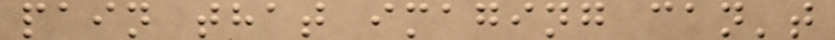pain that imaging can't
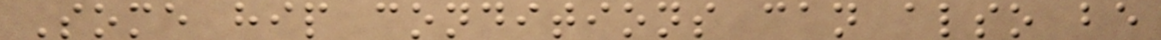Some hip conditions can also be
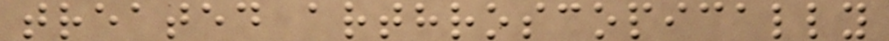treated arthroscopically
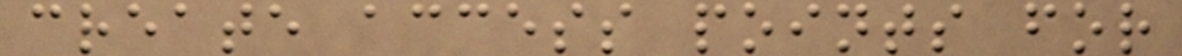create access points for
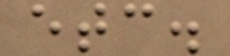etc.
